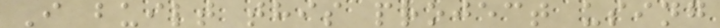I built this project using
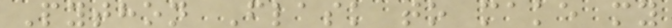Python Flask to make my
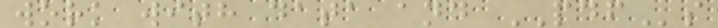work with data and PDFs
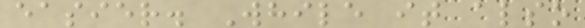easier. While it also
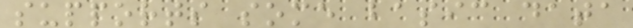supports some basic data
